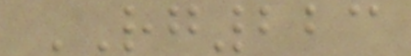RG223
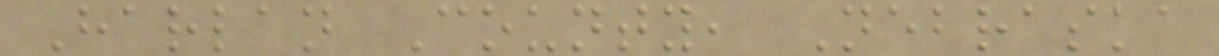Harlan County, Nebraska
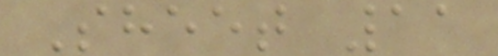Sheet 11
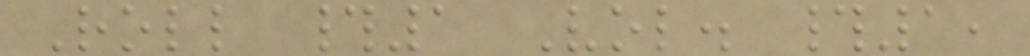Roll #1 Vol. #1,
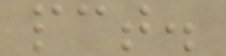pct.
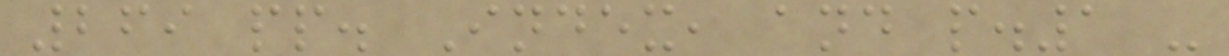269 pp. Index, and p.1 -
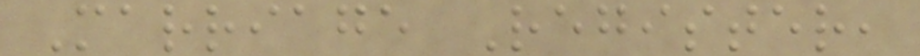Marriage Register,
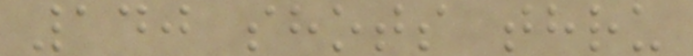140 shots thru
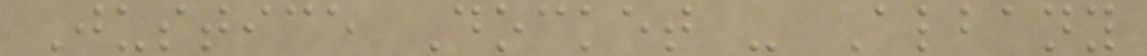Justice Docket - Albany
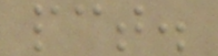pct.
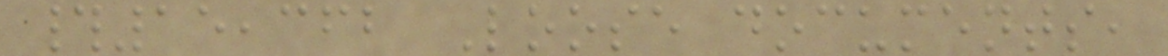#15,362 Loose documents,
